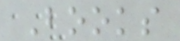Books
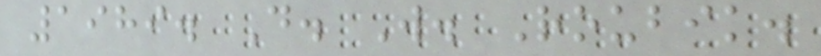1989. D. W. Roubik.
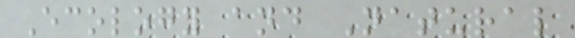Ecology and Natural
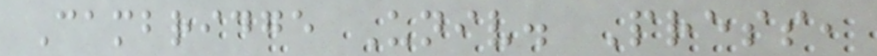Cambridge Univ. Press,
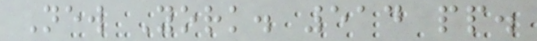New York. 514 pp.
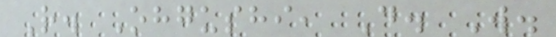R. Ohgushi, D. W.
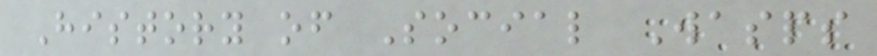History of Social Wasps
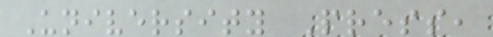University Press,
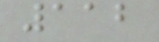112
